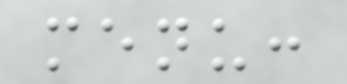menu:
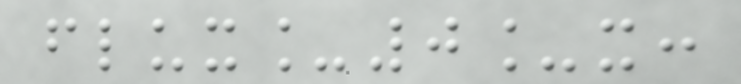flux_0_x:
